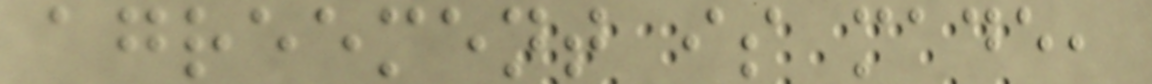agreement is made,
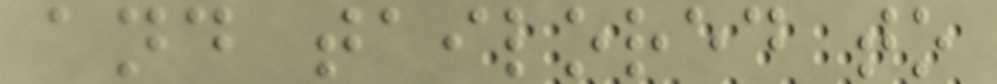and tailored to
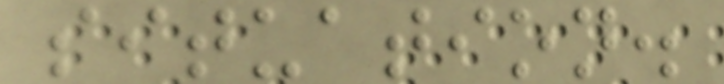situation.
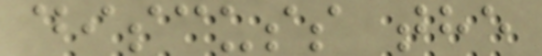discuss the
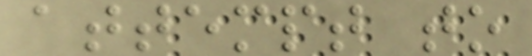attempt to
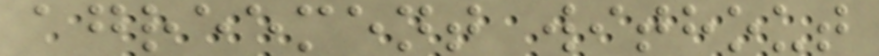agreement without
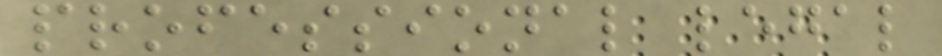professional legal
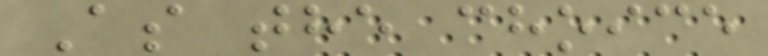As the choice
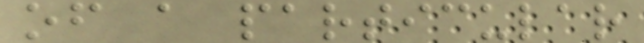of a particular
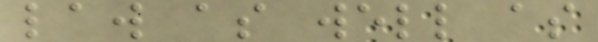law as well as
